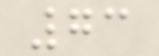73
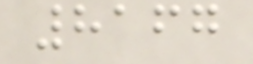8167
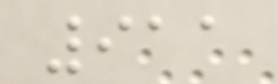911
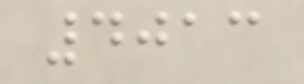4013
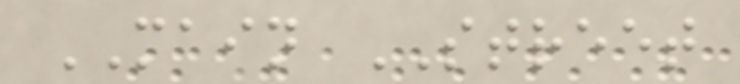MAIN STREET
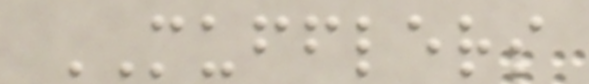MUFFLERS
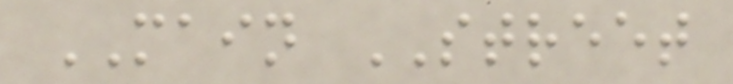MAIN STREET
